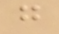g
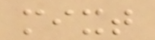mixt
